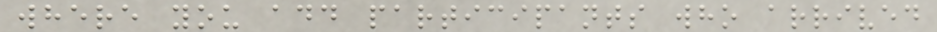where you add participants who arrived
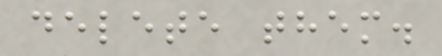delete them.
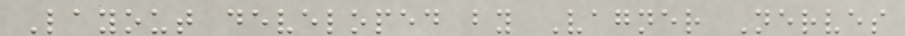Layout developed by Vagner Nerves
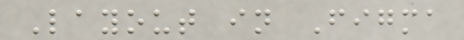Layout in Figma
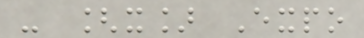- [x] Expo
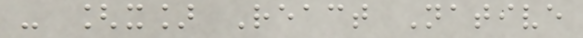- [x] React Native
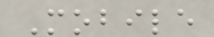Mobile
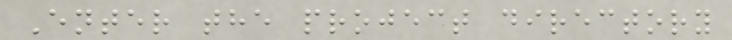Enter the project directory
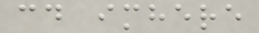cd imhere
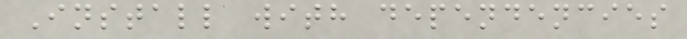Install with dependencies
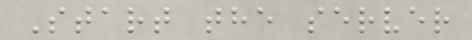Start the server
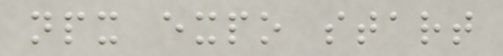npx expo start
